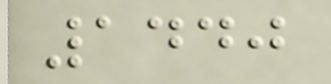1440
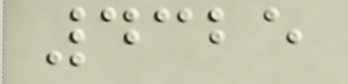4325
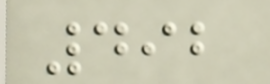492
